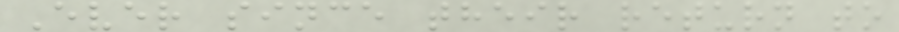Ever since their return to
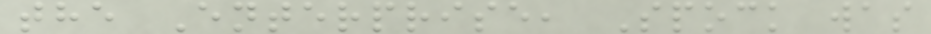the Enterprise, Spock was
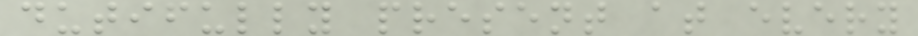dutifully present at every
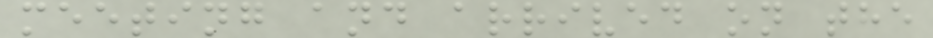meeting and arrived on the
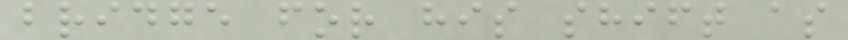bridge for his shift as
